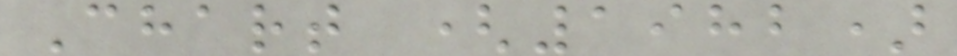Chart (1982)
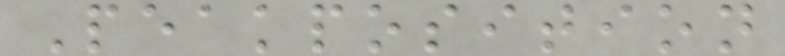Peakposition
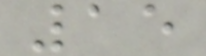15
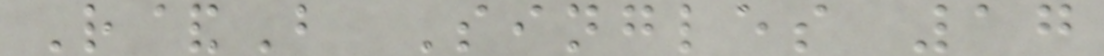R&B Singles 17
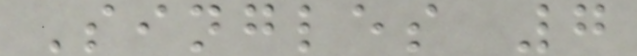Singles 7
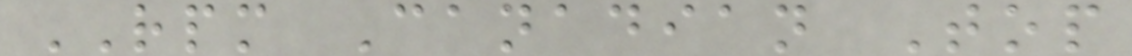RPM Canadian Top
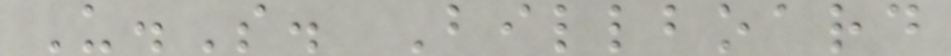U.S. Billboard
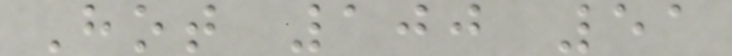Hot 100 51
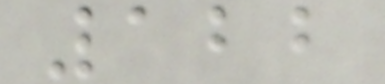122
